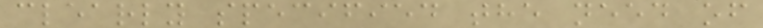clearly specified the need of
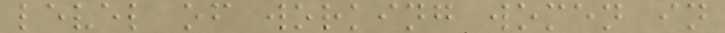level of working women in
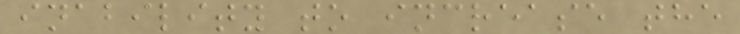inability to increase the
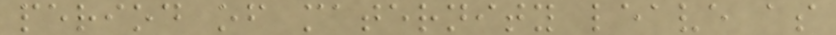period of maternity leave as
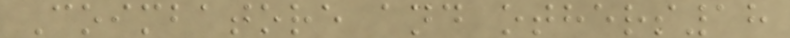Coimbatore and others18
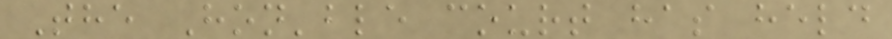The Hon'ble court has held
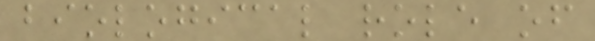biological role of
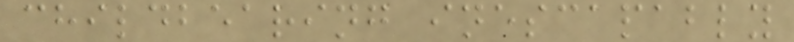childbearing inescapably
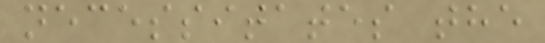necessitates the
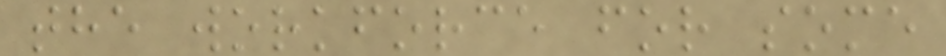the workforce for some
